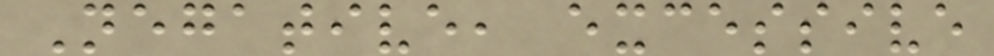Negative, excessive
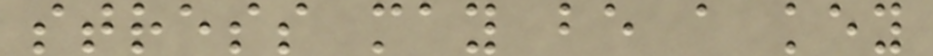stress may be a key
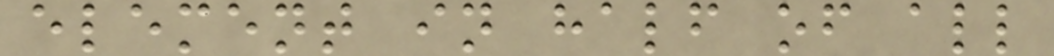element in half of all
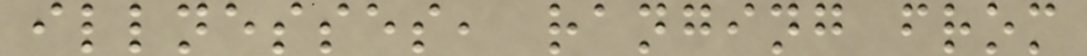illnesses, ranging from
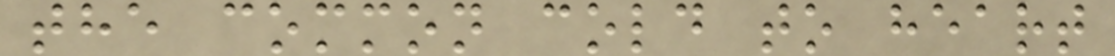the common cold to heart
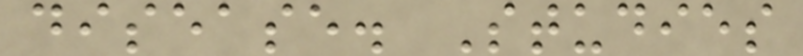disease. Studies
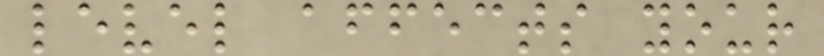level affects your
